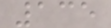135
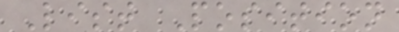List Position
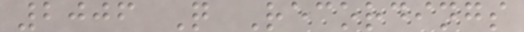2006 Q Recordings
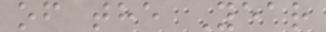of the Year
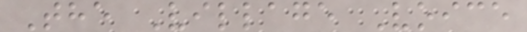The Village Voice
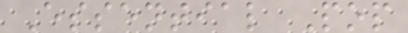Essential Pop
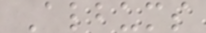Albums
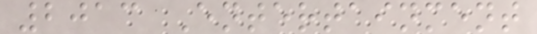2013 Entertainment
